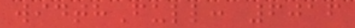widthFull: 6016
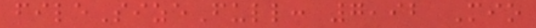fileSizeFull: 7,92 Mio
